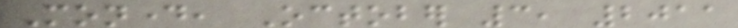Monday, October 3, 2011
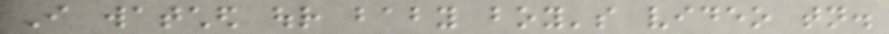I watched our baby boy's video tonight.
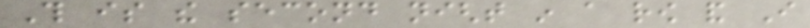This is the second night in a row and I
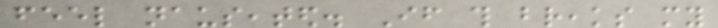feel nauseated. If this breaks my
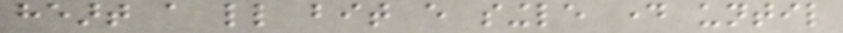heart a little bit every single day until
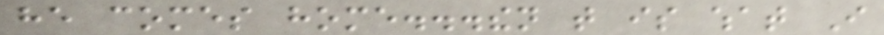he comes home...then that is what I
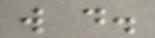will do.
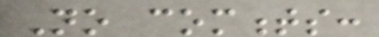No comments:
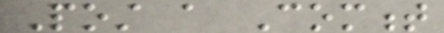Post a Comment
